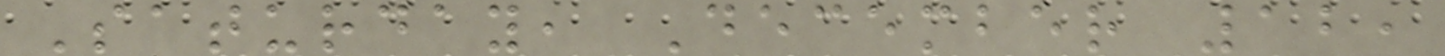Saturday, December 12,
